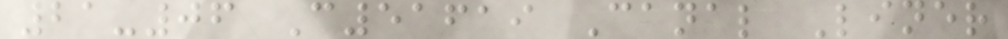21-06 C51619 Canal Liner
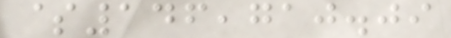$146,710.09
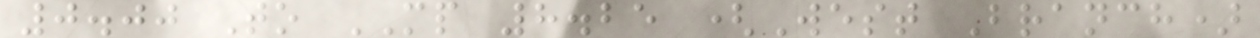0.00 To MP 8.25 (West Branch)
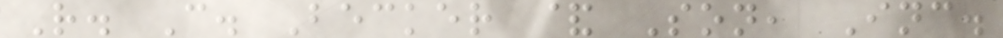R. C. Becker & Son, Inc.
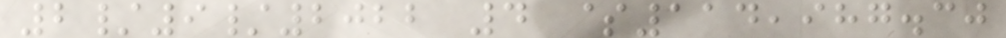2/9/2022 4 $114,987.30
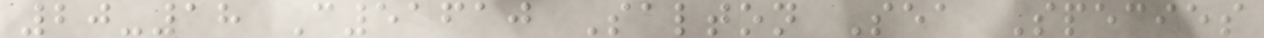20-18 C51610 Salton Sea Species
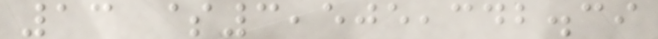13 $3,505,342.39
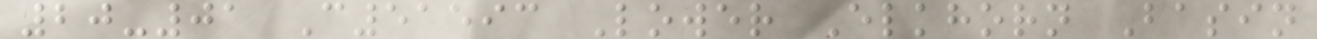20-01 C51593 Lower Elkhorn Basin
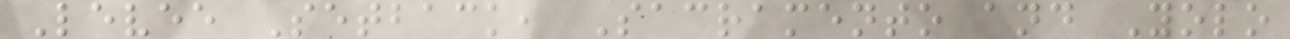Levee Setback, Sacramento and Yolo
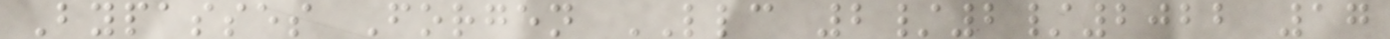Bypasses Forgen LLC 2/2/2022 17
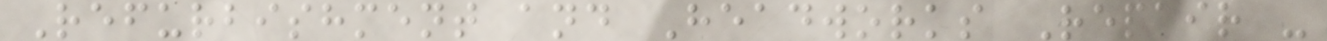Refurbishment and Headworks Repair -
